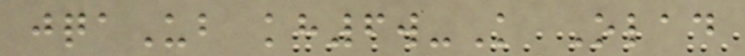jqaUb kh6w-K Olad
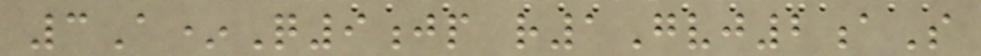3A*Q9jp r1Gvj2aS
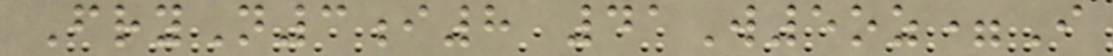FryN3i8 41W5oz=I
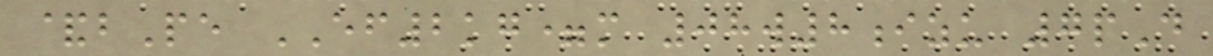&bPe EF2kg=m 08w8izu 7pD
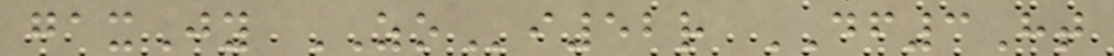gaxJy ZOi52r DF3Ht
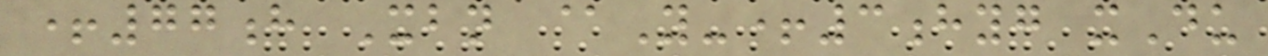+77h Xbn @Y-+3hyg xDu
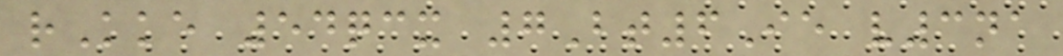rKke 54qcx 7Bt6Ie v3na
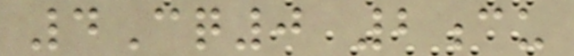4Cq0 2cu
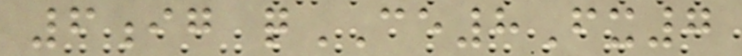6ig qCE8Fx7
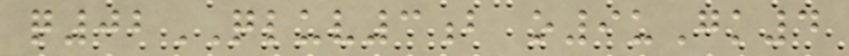q02QLUV3b o9uGk4
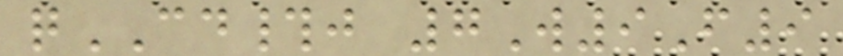qCD#j 7W9F9
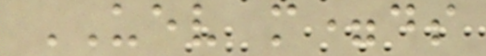UEV m=ds
